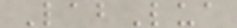LabLua
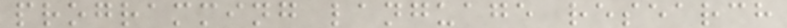programming language research
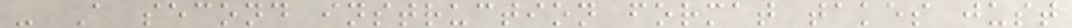- A second instruction format takes just
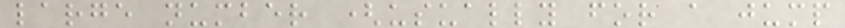large number (usually for a jump
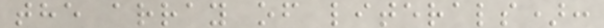the array of literals):
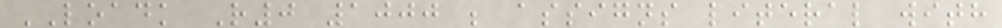LOADK R0 1000 ; assigns literal with
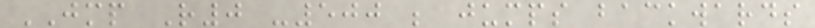JMP R0 -500 ; jumps backwards
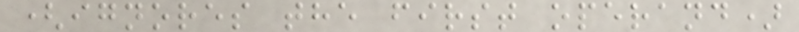(ignores the first operand)
